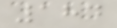184
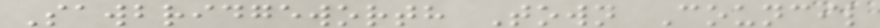Sawbridgeworth Town Council
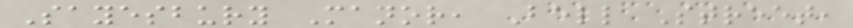Sayesbury Manor, Bell Street,
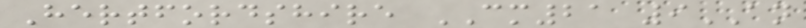Hertfordshire CM21 9AN
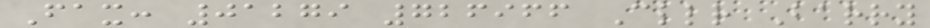Fax: 01279 726966 Cllr Barry
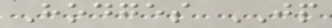Hodges JP
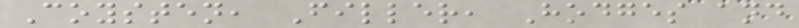Coysten, Filler, Hodges and
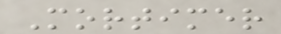Mortimer
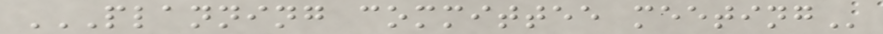PLANNING COMMITTEE MEETING
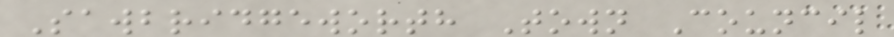Sawbridgeworth Town Council
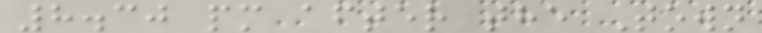8.30 pm after the Town
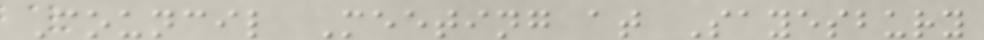Council Meeting at Sayesbury
